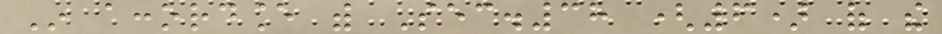In accordance with Sec.38 (6) of the
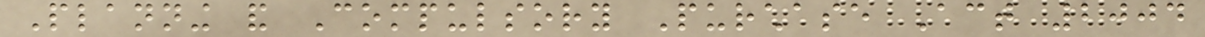Planning and Compulsory Purchase Act 2004
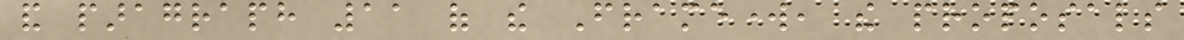and paragraph 11 of the Framework, the proposals
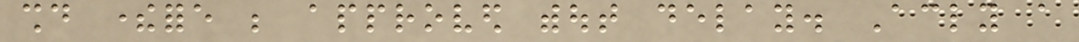should therefore be approved without delay. Accordingly a
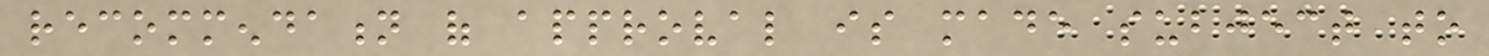recommendation of approval is made subject to
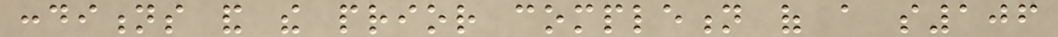conditions and the prior completion of a s106
